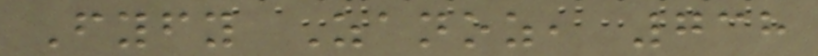Fyfy Zanoz, 738
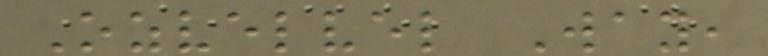Ozvelvel Way,
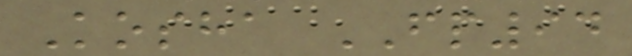Kosha FP94
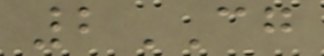2CG
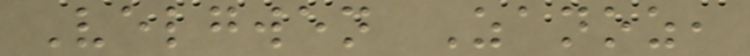Velgwen Zanoz,
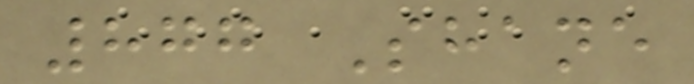877 Shane
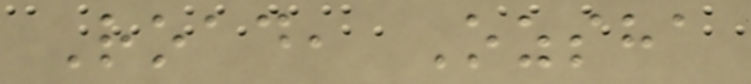Road, Ozsha
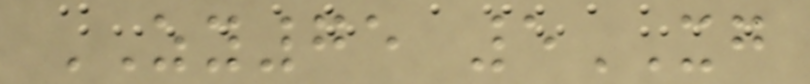ZY75 5XG
